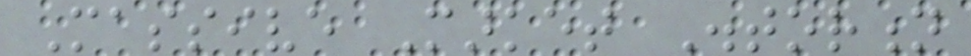Massive Market Distortion
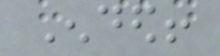Ended!
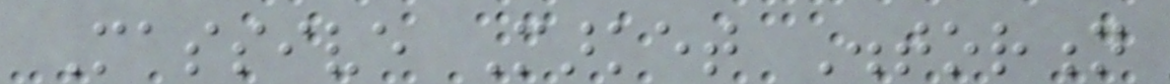Massive Market Distortion
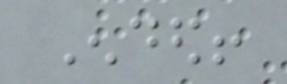Ended!
